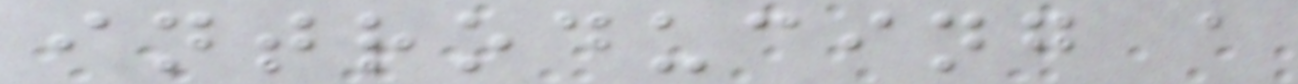introducing a
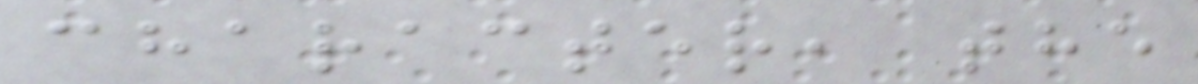character, the
